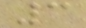3
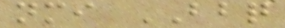nmi BBQ
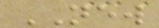NEW
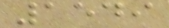1549
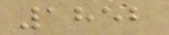1852
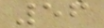56
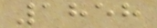1858
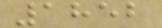1852
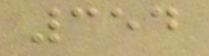354
